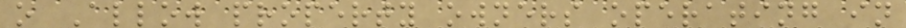o Allow property owners operating in
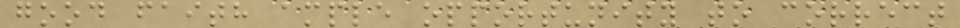good faith ample opportunity to correct
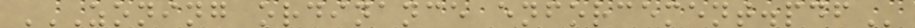ZONING ORDINANCE ENFORCEMENT.PDF
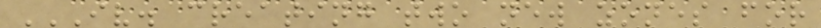IV. CREATING TWO NEW ZONES FOR
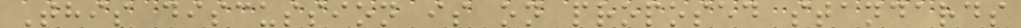This discussion is on proposed standards
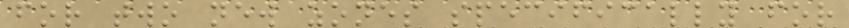for two new zones specifically for
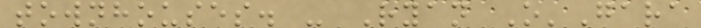townhouses. - Ryan O'Gara
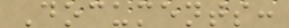Documents:
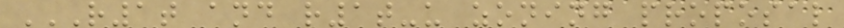R1T AND R1T-U ZONING PROPOSAL
